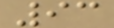93
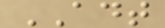ADT
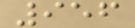956
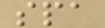spa
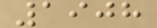1908
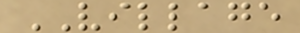VILLAGE
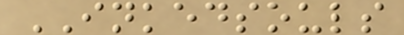INKEDSOULS
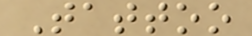Tattoo
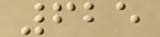625
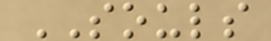SOULS
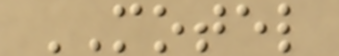MOTEL
